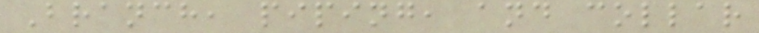Branch, piping, and collar
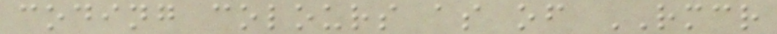coding colours as of RMCR
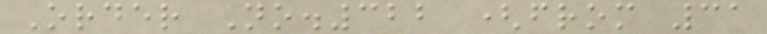Order No.322 (from 31
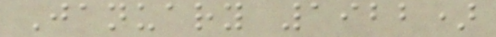January 1922)
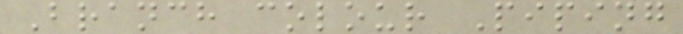Branch colour Piping
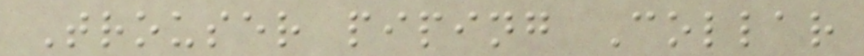Trouser piping Collar
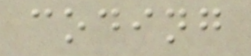coding
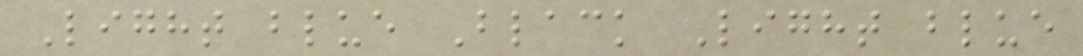Light blue Black Light blue
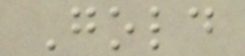Gold
